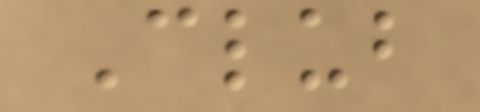Club
